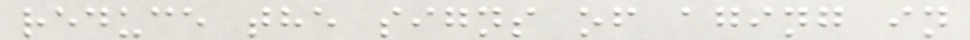reduce the signs of aging in
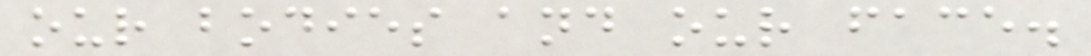our bodies and our face.
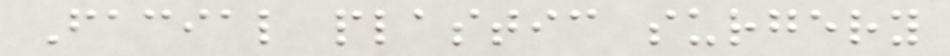Facial plastic surgery
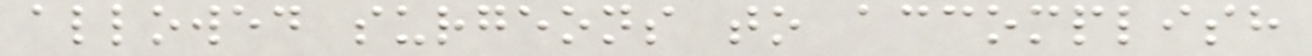allowed surgeons to accomplish
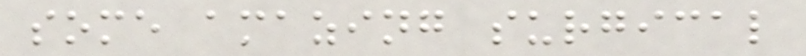some amazing surgical
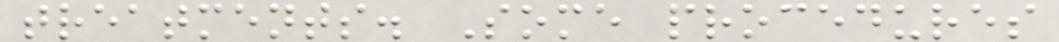treatments. Some procedures
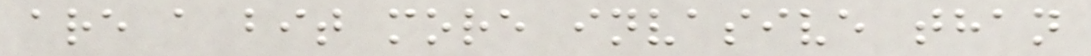are a bit more invasive than
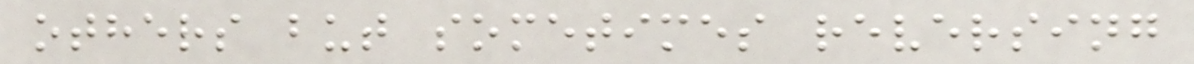others but sometimes reversing
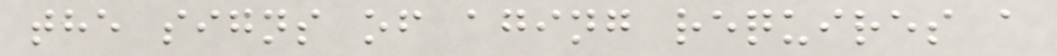the signs of aging requires a
